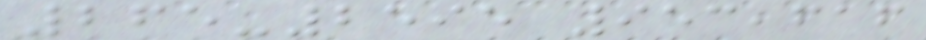265-2595 953,616
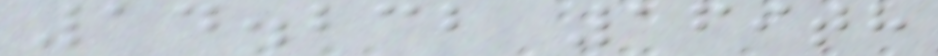14.232 169th
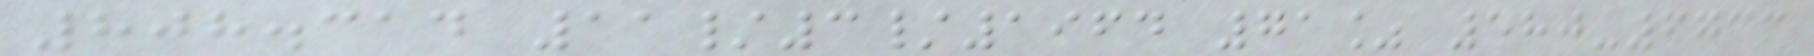808.314 11/3/1964 71% 580-6733
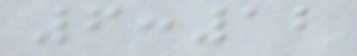6:12
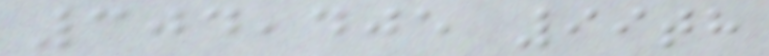304,405 99th
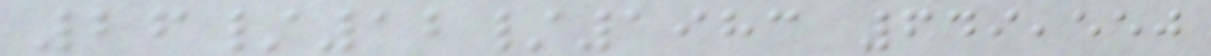26/12/1983 649,550
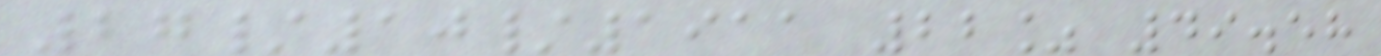27/10/1911 22% 49.58
